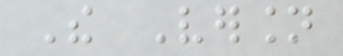The Version
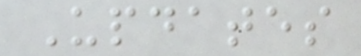Updates
